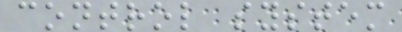control system
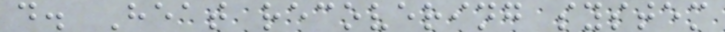d. Heat recovering system
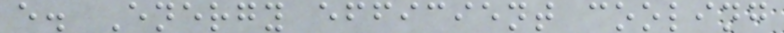e. Energy efficient cooling
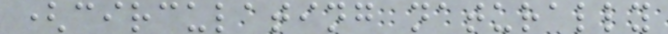(circulating naturally
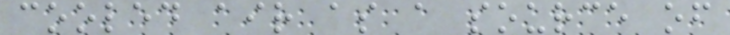cooled air as a source of
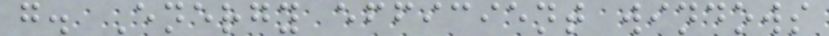g. Energy efficient windows
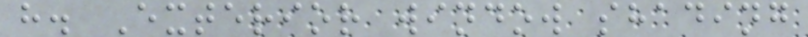h. Exterior window shading
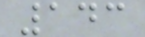143
